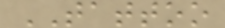TATTOO
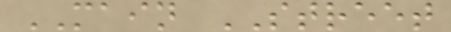MAIN STREET
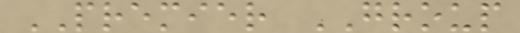PREMIER GROUP
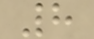8
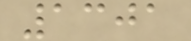1301
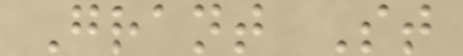Grant St
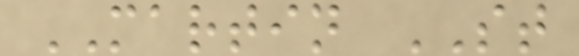MARTIN ST
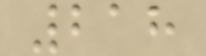218
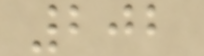202
